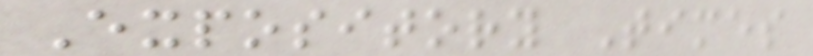Expository Times
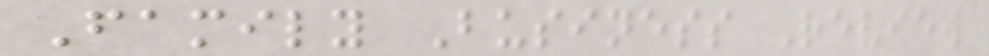Family Business Review
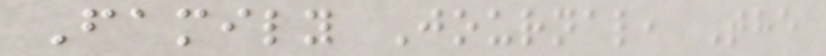Family Journal, The
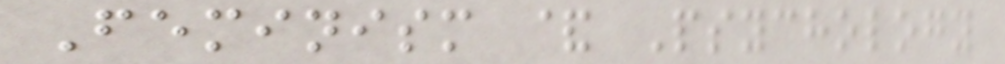Feminism & Psychology
